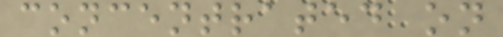concentrated on
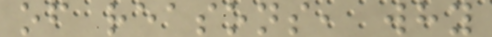of reasons, why
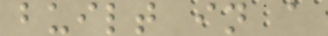built in a
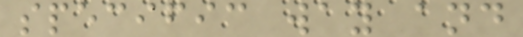specific way and
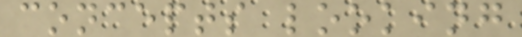concepts looking
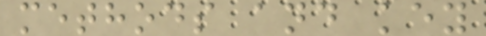methods and key
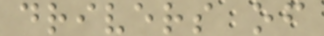drivers of
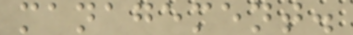management.
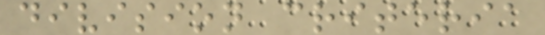division criteria
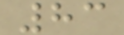83
